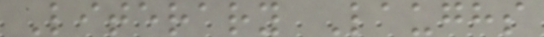Literary Laughs
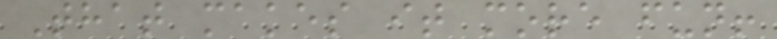That makes it more fun!
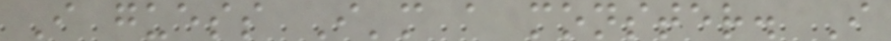I guess I'm a monster. I
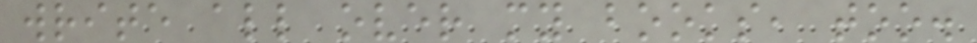write all over my books, too.
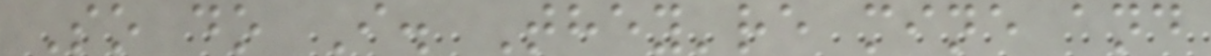So do I. They're mine and
